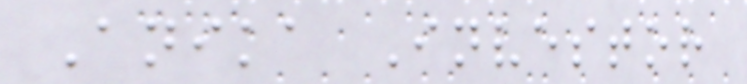Anika Investor
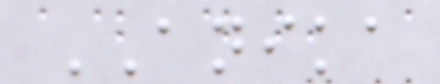ANIKA
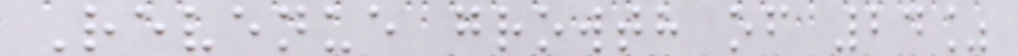Revenue growth of 24%
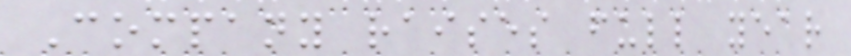Company raises full year
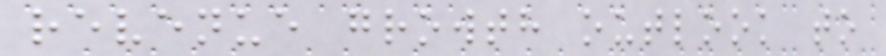revenue growth outlook to
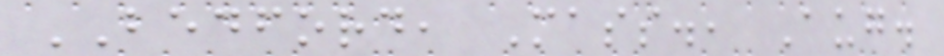BEDFORD, Mass., Aug.
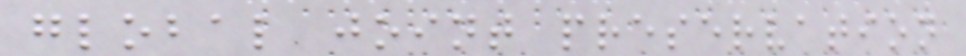global joint preservation
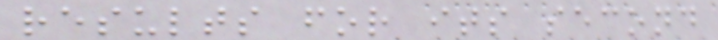results for its second
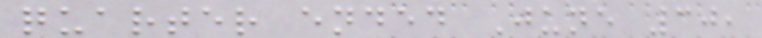quarter ended June 30,
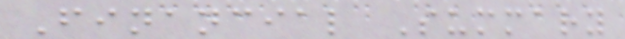Financial Summary
